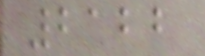2122
